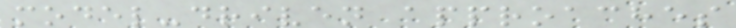model-driven approaches
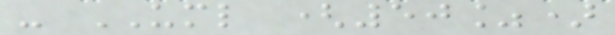- UML (50%)
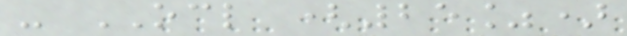- OCL (25%)
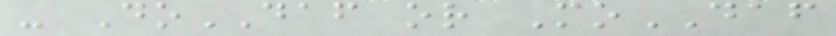- DoDAF or MoDAF
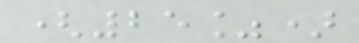(25%)
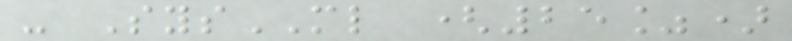- SysML (25%)
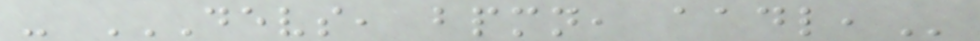- DEVS, BPMN, AADL,
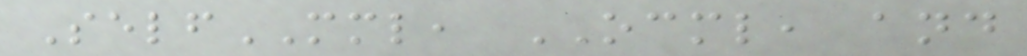SelfMML, OCML, and
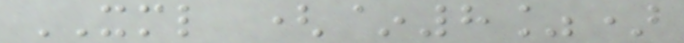XML (~8%)
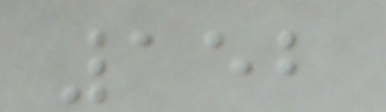152
